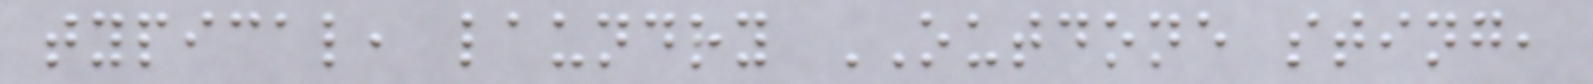typical, laundry OUTDONE sting,
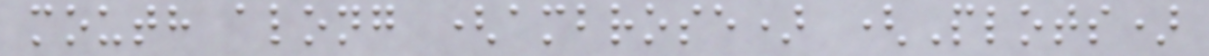mouth along (ambrose) (Plots)
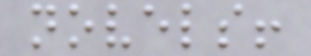novels!
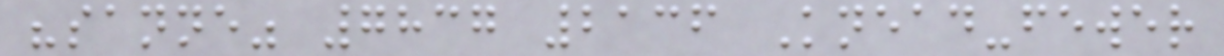"sanne" 7837 2136 Knead-fewer
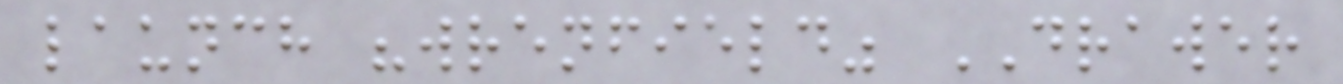launch "wrenfield" DRAWER
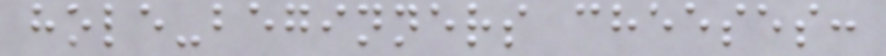hole-beginners cheeses:
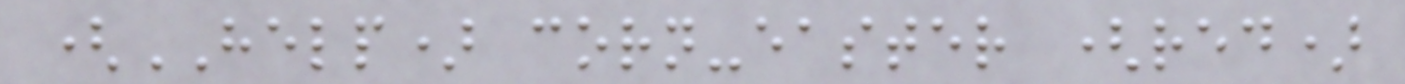(HELP) corn-easter (red)
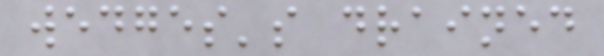wedges's drained
